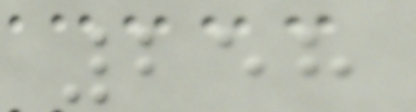258
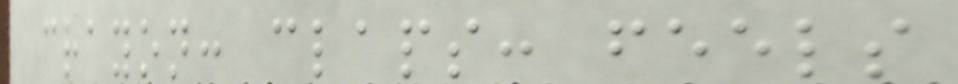crayon: claps: feels
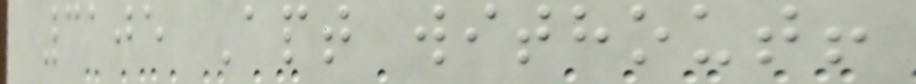3105 Apt without!
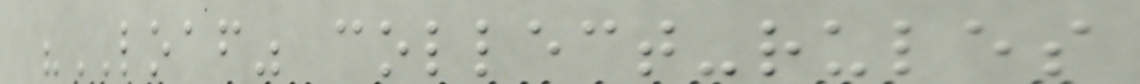"LOAF" collect-rules
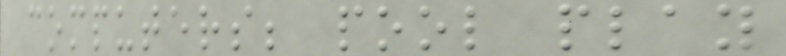computers; pool play
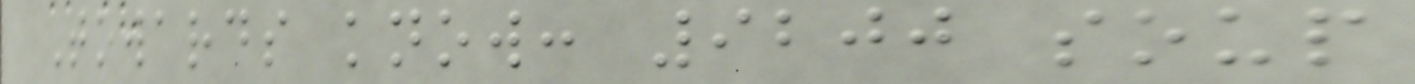Towards know: 9200 soup
